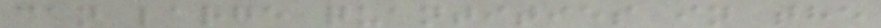can large quantities in the
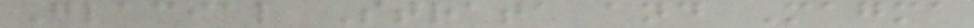Glacial Strata and Magma
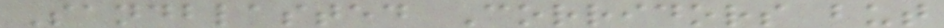Sandblasted Corridors but
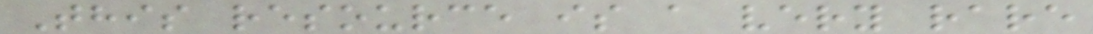This resource is a very rare
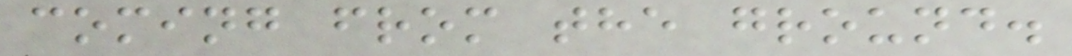coming from the ground.
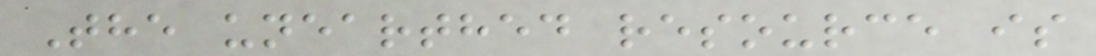The unearthed resource is
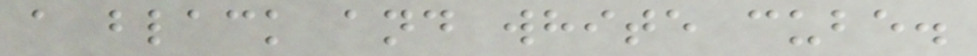a black and white cube.
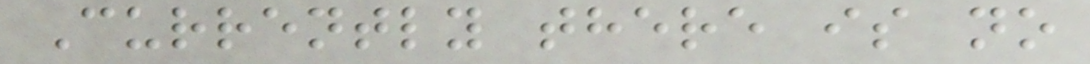Currently there is no
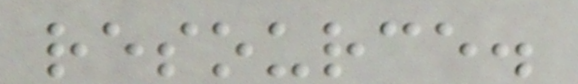resource.
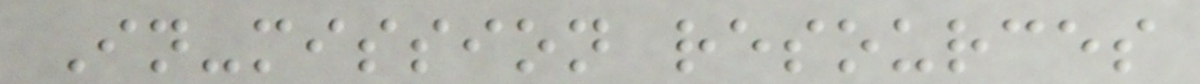In-mission resources
